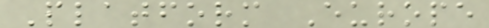Platform Europe
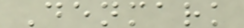Denmark
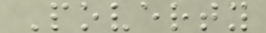Poverty
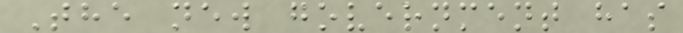The new government has
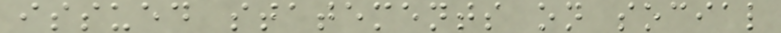issued statements on social
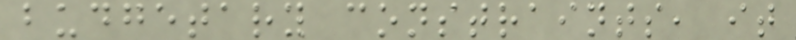budgetary constraints, it
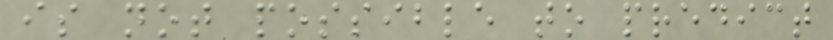is not possible to predict
